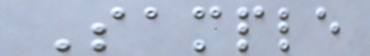Sample
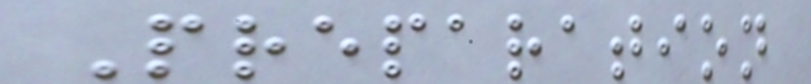Preparation
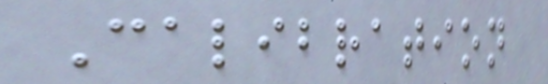Calibration
